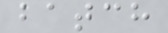batch
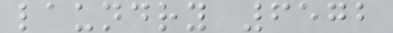laundry 6572
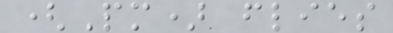(Pm) flies
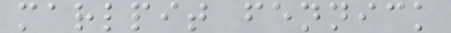marlpit fennick
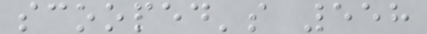scooped's 558
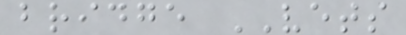bridge VETS
